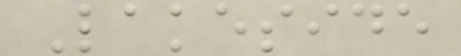Lakeside
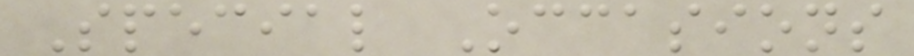Special Occasions
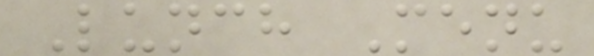Lunch Menu
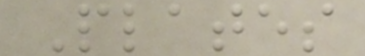Plates
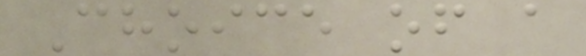Choice of a
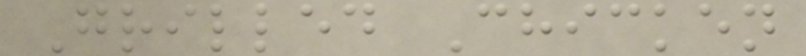Grilled Chicken
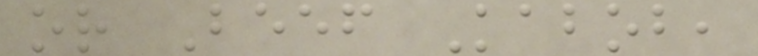or Beef Kabob,
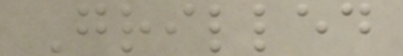Grilled
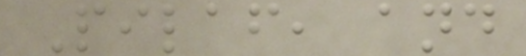Pilaf, and
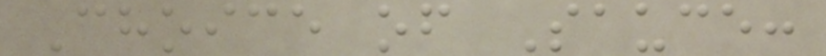Choice of Sauce:
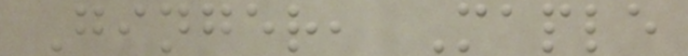Ginger, Maple
